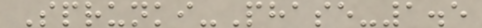Sprunki-Phase-1.5
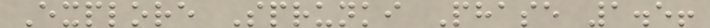Explore Sprunki Phase 1.5!
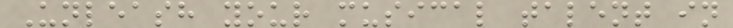Unleash your musical talent in
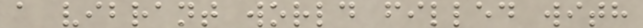a vibrant world filled with
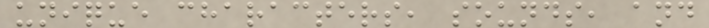unique characters, sounds, and
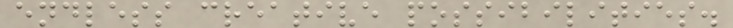endless creative possibilities.
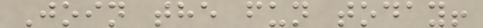Join the fun today!
